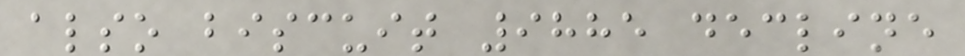also biscuit 9885 decline
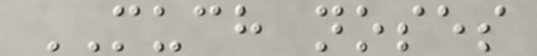MUCH noses
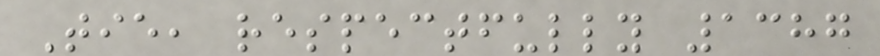Tie, respectfully 1387
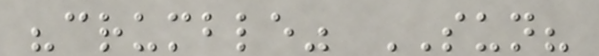"crumble" SUN?
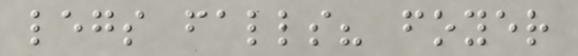legs falls? foyer
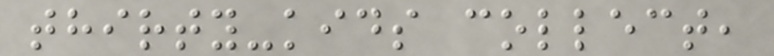thirty-kids collect,
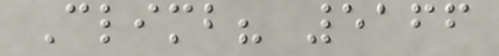Climb? 5166
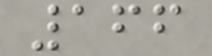166
